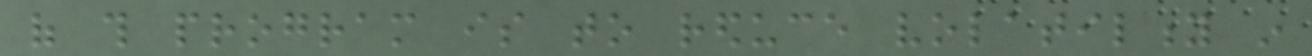of this program is to reduce volatility in
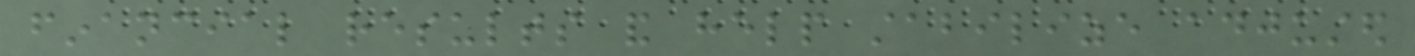financial results and help stabilize adjusted
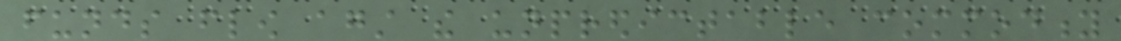funds flow against the unpredictable commodity
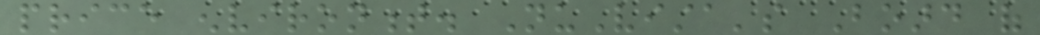price environment. NuVista's Board of
